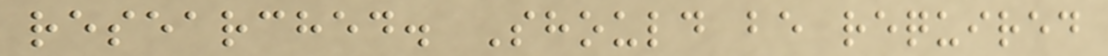researched. Should be required
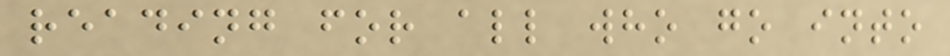reading for all who go into
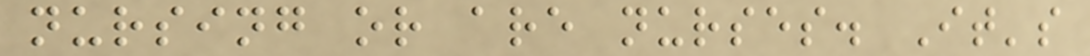nursing or are nurses. It's
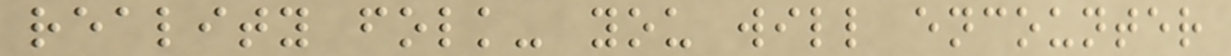reality folk- you will encounter
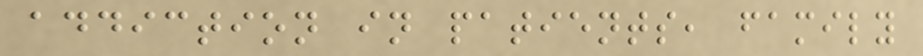addiction in patients, family
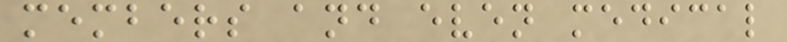members and even medical
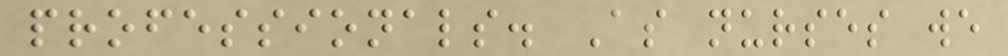professionals. As nurses we
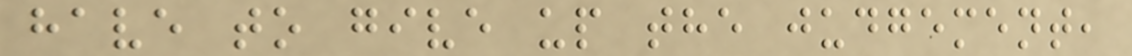have to give up the judgement,
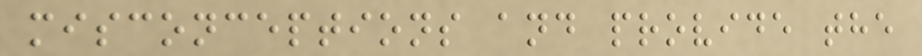misconceptions and provide the
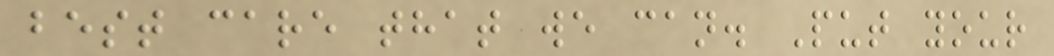best care that we can. Put your
